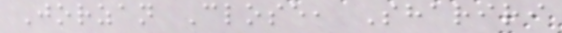Jorzan Close, Shariri
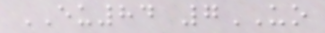EU84 7UO
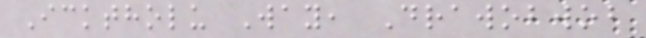Icktholu Way, Drawobwob
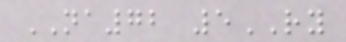NA72 5RY
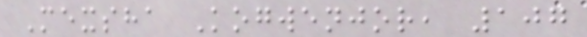Mexsha Kogwenjor, 107
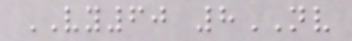VY60 8NV
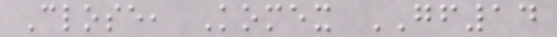Close, Komex GF14
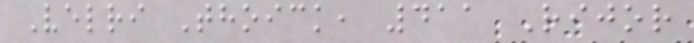Velri Thoick, 411 Rijor
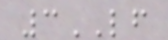3LF
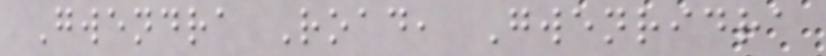Gwendra Road, Gwenridra
